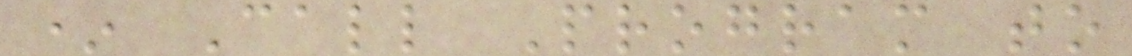* Call Program to
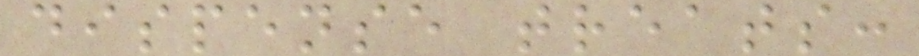dispense treats:
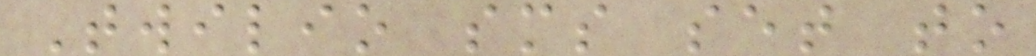Twilio sms set to
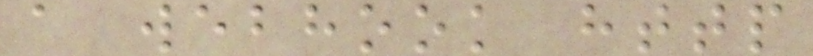a webhook http
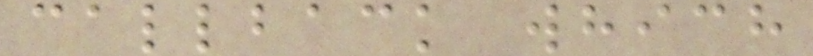callback which
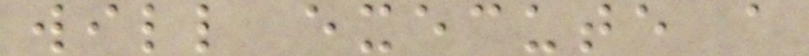will execute a
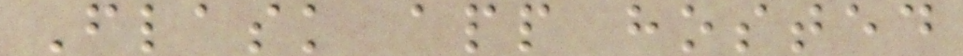Flask app hosted
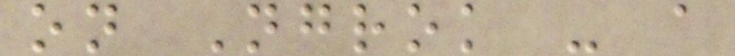on Ngrok - a
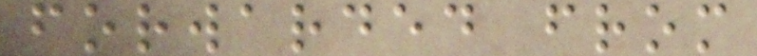forwarded from
